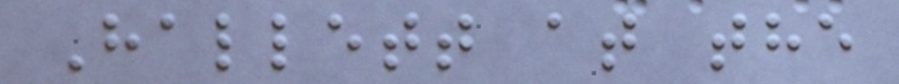Hallett at the
